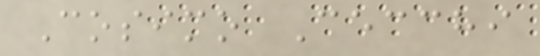Cosimo Cecchi
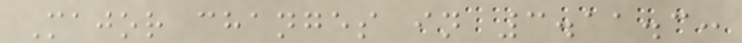Major changes in 3.11.3:
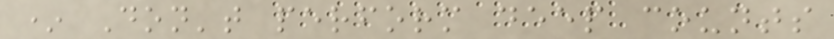* Don't perform deep counts
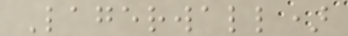Lagerwall)
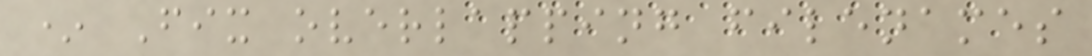* Fix overlapping filenames
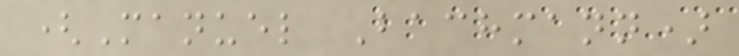(Manuel Bachmann)
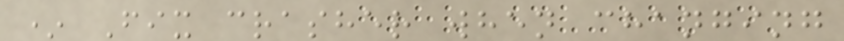* Fix crasher when changing
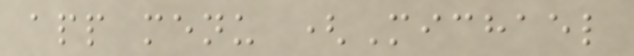app menu (Michael
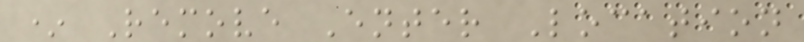* Remove Enter Location
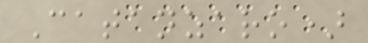Catanzaro)
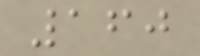160
